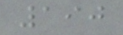190
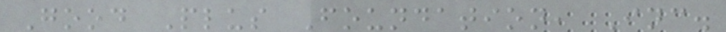Good Plus Foundation, Inc.
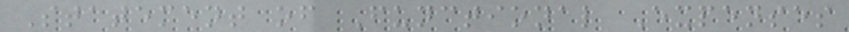Statement of Functional Expenses
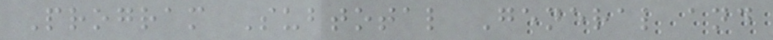Program Subtotal General and
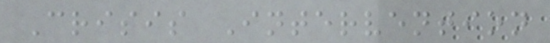Crisis Intervention
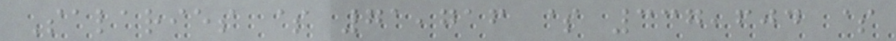Salaries $ 71,716 $ 337,604 $
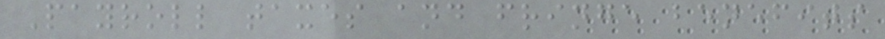Payroll taxes and fringe benefits
